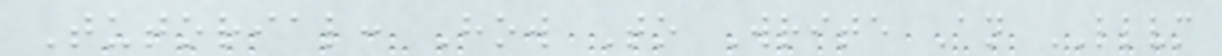Tutorial: How To Write An LLVM
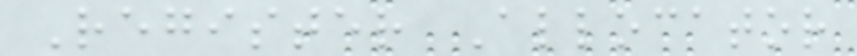Register Allocator
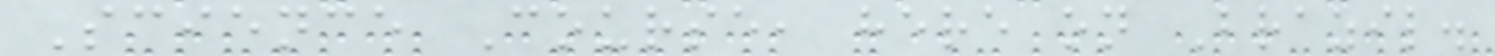Science Course, here on Brazil.
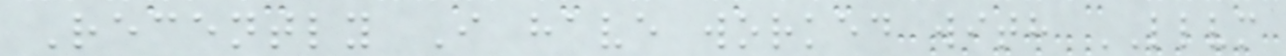Recently I have worked with LLVM
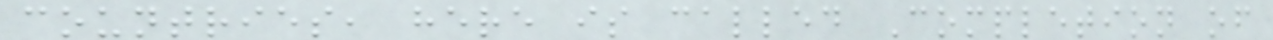countries, here is called Completion of
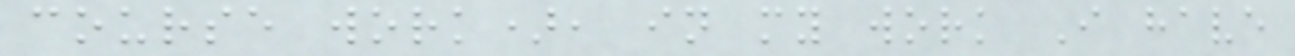course work), in my work I have
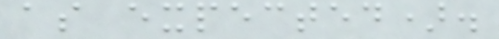as expected).
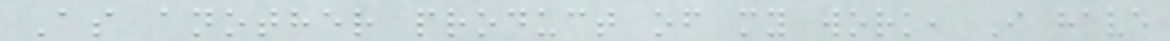As another product of my work, I have
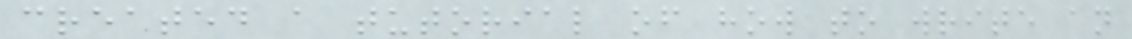created a tutorial of how to write an
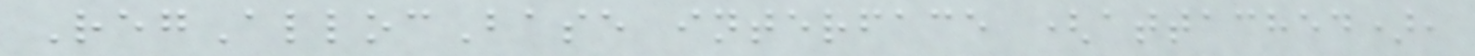RegAllocBase interface (attached),
